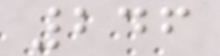246
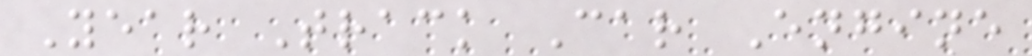Year Track Car Engine
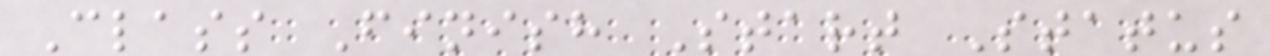Class Finish Start Status
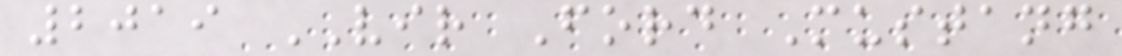2019 VIR Ford Mustang
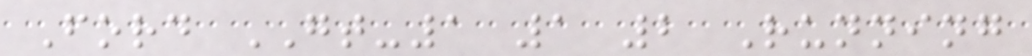Ford GT-1 1 2 Running
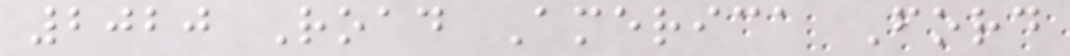2020 Road America Ford
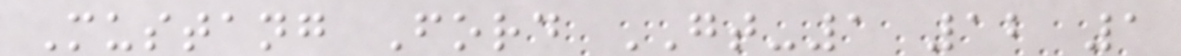Mustang Ford GT-1 12 1
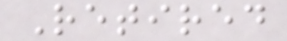Retired
